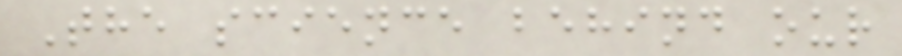The science behind our
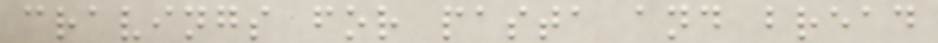cravings for pasta and bread
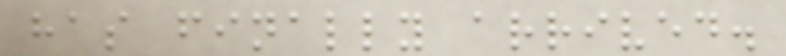has finally arrived.
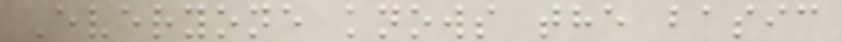Everyone knows the basic
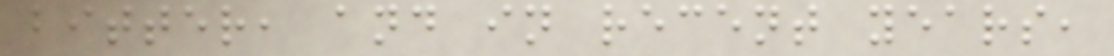bitter, and in recent years,
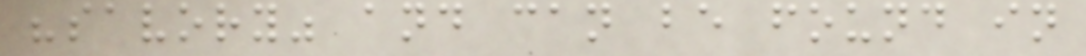"savory" and can be found in
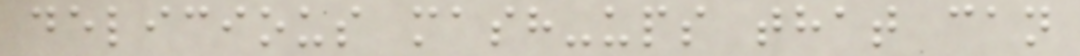delicious mash-ups that can
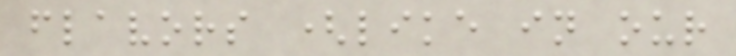flavors (like in our
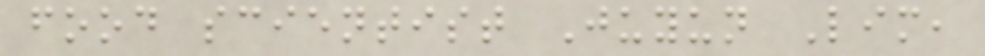food scientist Juyun Lim,
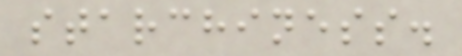starchiness.
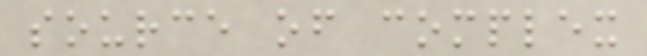source of complex
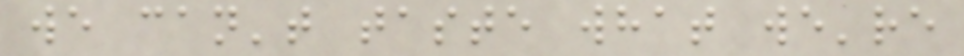we can't taste what we're
